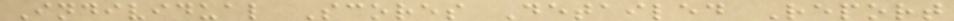Individual Scores Detailed Report
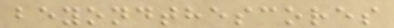beyondthescores
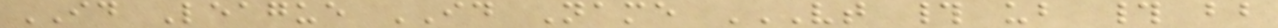ID League ID Name VT # UB # BB
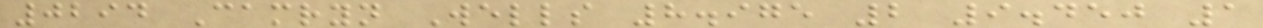0294 Camryn Wells 8.975 2 9.450 1
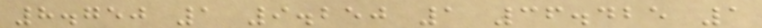8.750 1 9.250 1 36.425 1
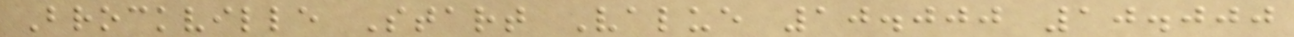Brockville Start Value 10.000 10.000
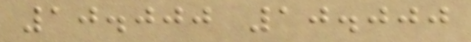10.000 10.000
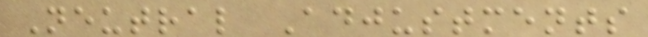Neutral Adjustments
